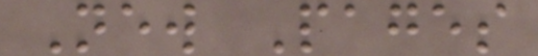New Pages
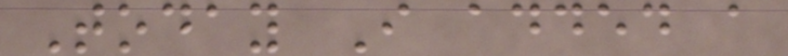Today I added a
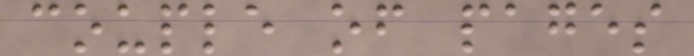couple of pages
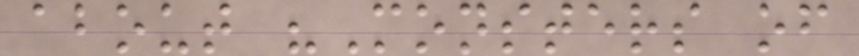about "Monsters of
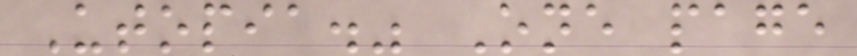Utopia." One page
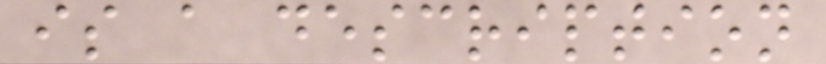is a description
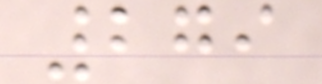279
